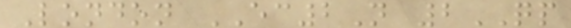London EC2N 2QP
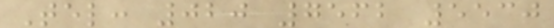Tel: 020 7562 5530
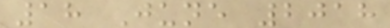18 June 2018
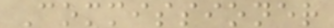Commissioner
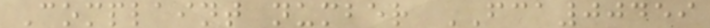Complaint number FCA00459
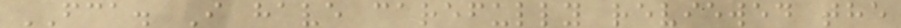FCA. I have carefully reviewed the
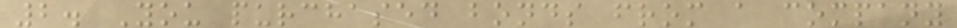2. You purchased bonds from a company
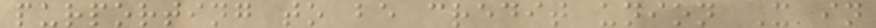purporting to be credit union X in
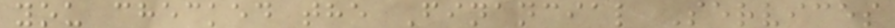you checked the Financial Services
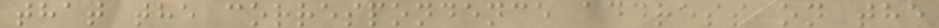that the correspondence address on the
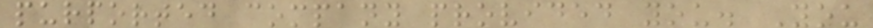purported company provided you. You
